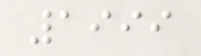1999
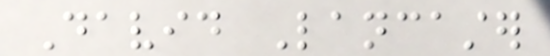David Lancaster
